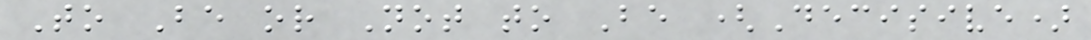To Be or Not to Be (Decisive)
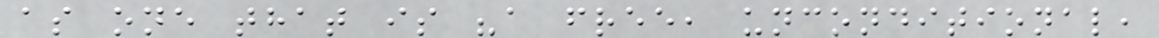as one that is "a free, unconditional,
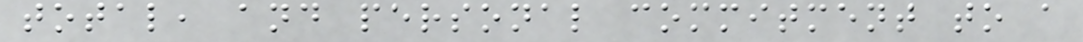total, and personal commitment to a
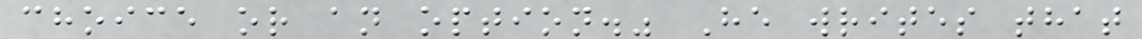choice or an option." He writes that
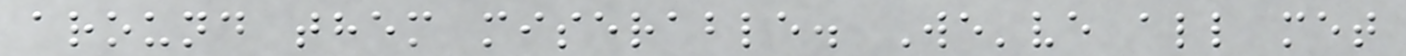around them miserable. We've all met
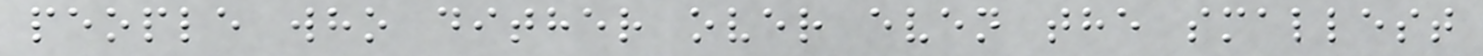people who dither over even the smallest
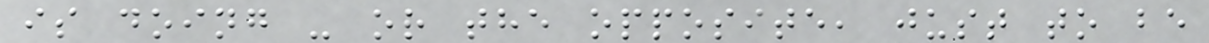is doing - or the opposite, just to be
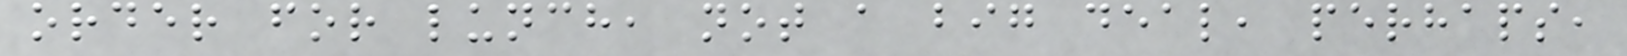order for lunch, not a big deal, perhaps,
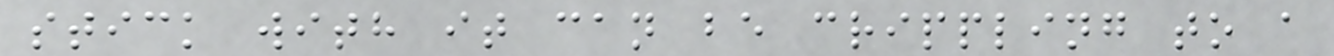stick with it can be crippling to a
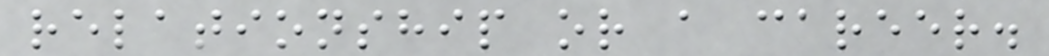relationship or a career.
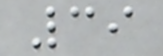39
